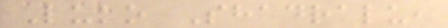Luko Shadralu,
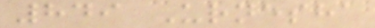849 Urnesha
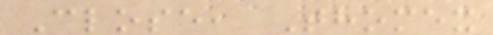Close, Thomex
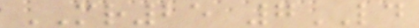MR25 7LD
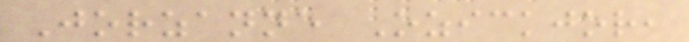Jorzanne Ozickjor,
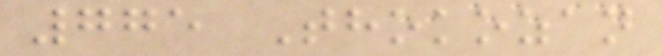775 Thokozan
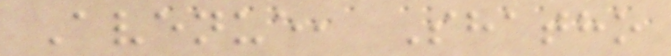Avenue, Shatho
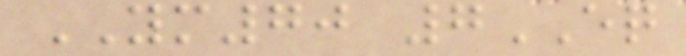YM70 7EQ
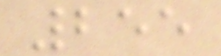255
